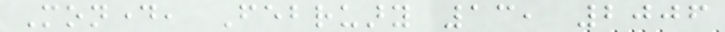Monday, February 13, 2006
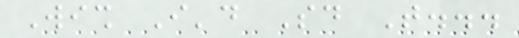Wish I'd Said That...
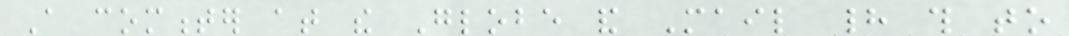A commenter at the Globe and Mail had this to
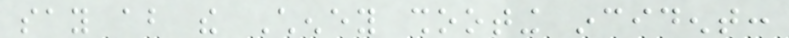say about the Cheney shooting incident:
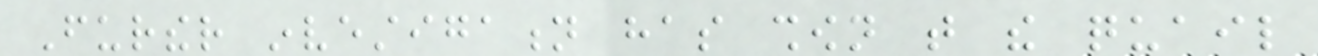Further investigation has shown that the quail
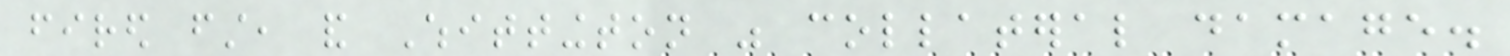fired first, and Whittington was collateral damage.
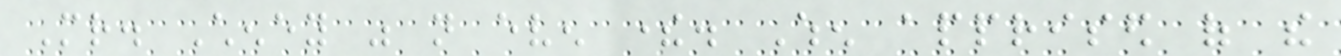Mr. Cheney was not even there. When apprised of the
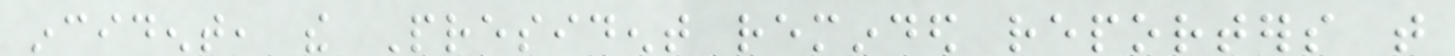incident, the President reminded reporters that
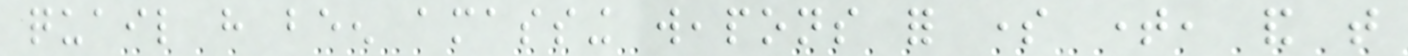quail have been amassing weapons for some time, and that
